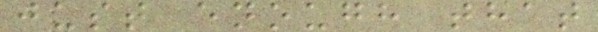just enough that
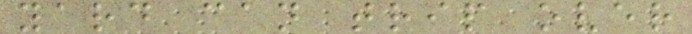yard can trip over
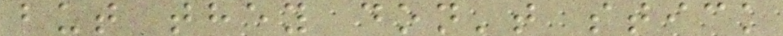but they don't stick
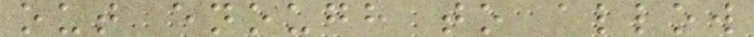out enough to allow
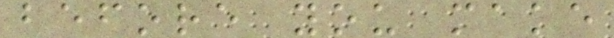before you make
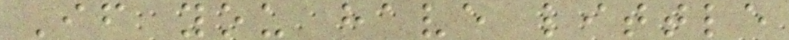If you have little
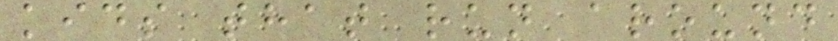kids that run around
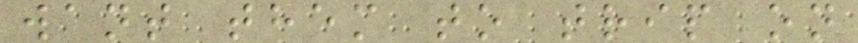want them to trip on
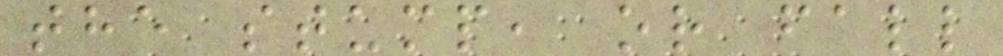the stump, or fall
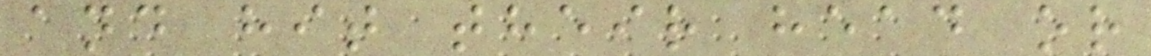and hit their head or
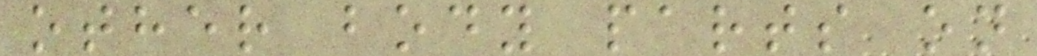other body parts on
